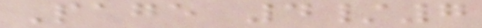Page 4/7
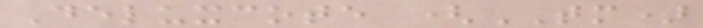Deluxcote (TM)
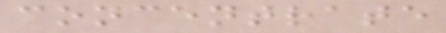concentrate
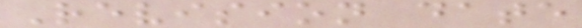Revision date
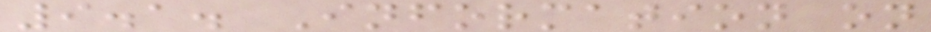9.1. Information on
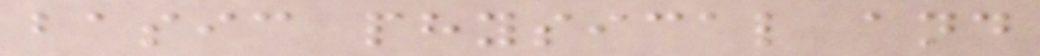basic physical and
